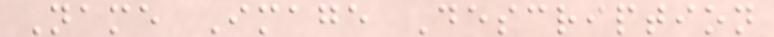Name Image Description
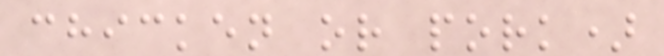chicken or pork)
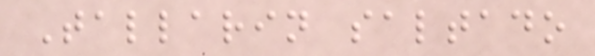Tallarin saltado
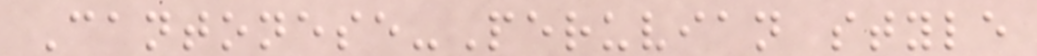Cantonese-Peruvian style
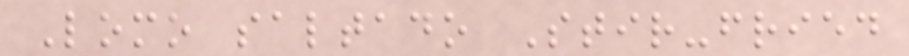Lomo saltado Stir-fried
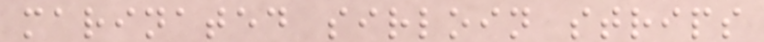marinated sirloin strips
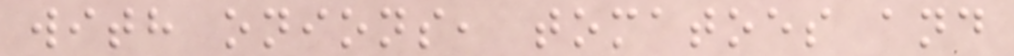with onions, tomatoes and
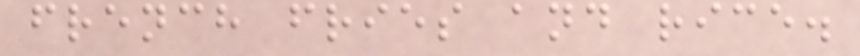french fries and rice.
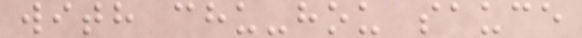with chu-hou sauce
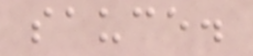sauce.
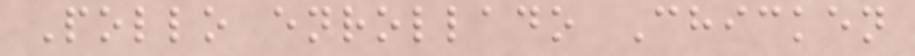Pollo enrollado Chicken
